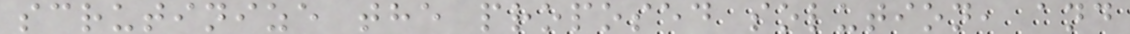scrutinize the proposed solution, and
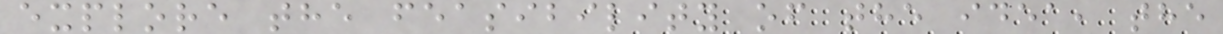explore the feasibility of the idea, the
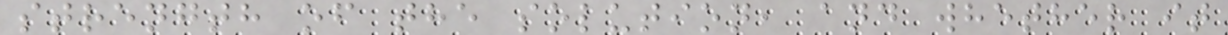strength of the solution, and whether it
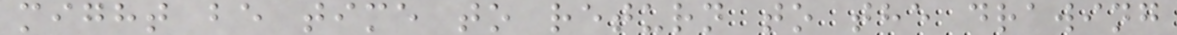might be time to return to the drawing
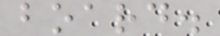board.
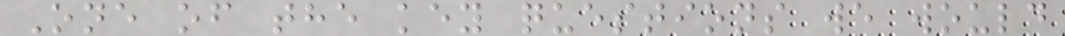One of the key questions we would
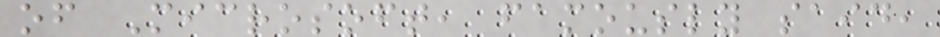of Microsoft, famously said,
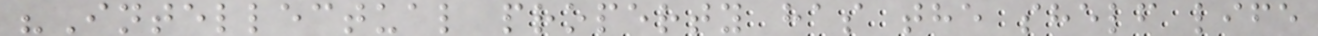"Intellectual property has the shelf life
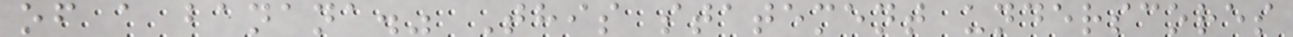of a banana." This statement underscores
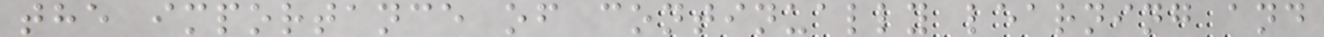the importance of continually learning and
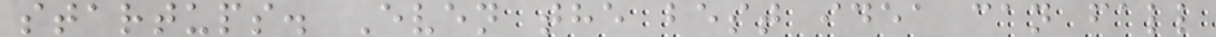startups. Even the best idea can fall
